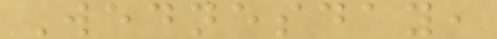Wednesday,
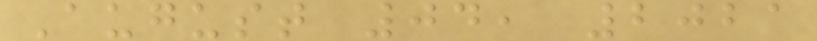August 04, 2021
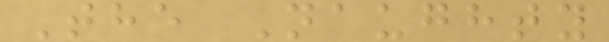The Naughty
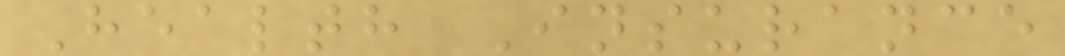Health Insurance
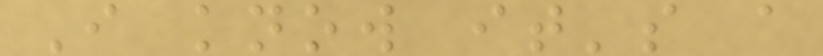I know it's a
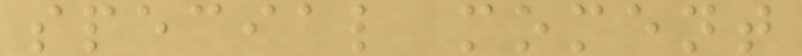special moment
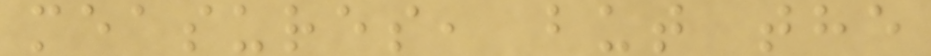measures, but the
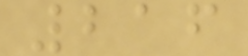216
